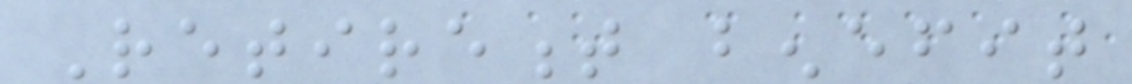Retirement benefit
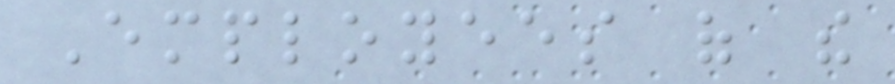Employees of the
